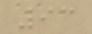93
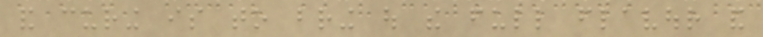and curing is to bring out the full flavour and
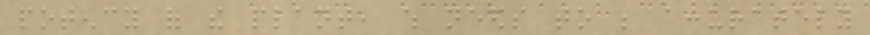potency of the plant, which needs to be accurately
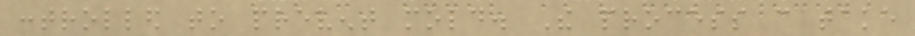controlled to prevent mold. The process can take
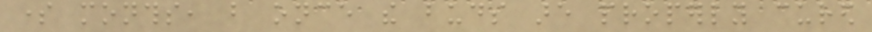some months, but once the buds are properly cured
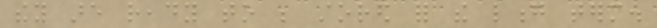they are ready to be stored for the long term.
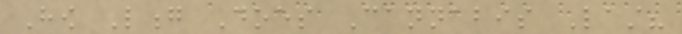How Long Does Cannabis Last?
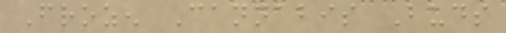Frozen Cannabis Buds
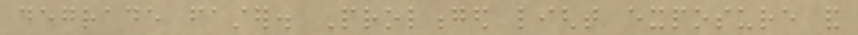degrade faster. Prolonged light exposure and
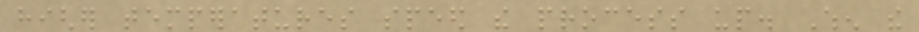higher temperatures speed the process up. When the
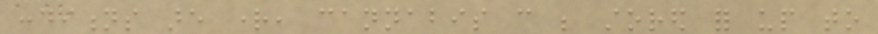conditions are right, cannabis can be stored for up to
